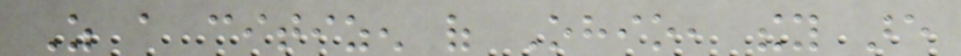As a citizen of Ohio, they are
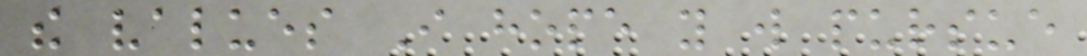the values I hope you will pursue
